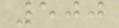500
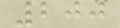200
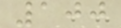100
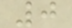0
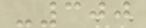-300
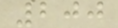200
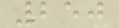250
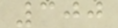300
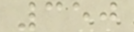350
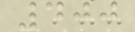400
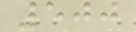500
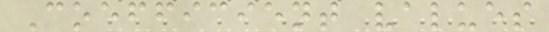Coefficient values
